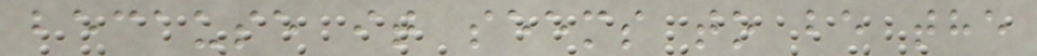because it seems to be the
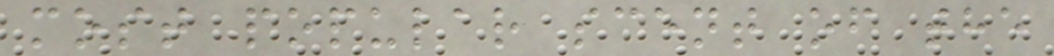most popular scent of the
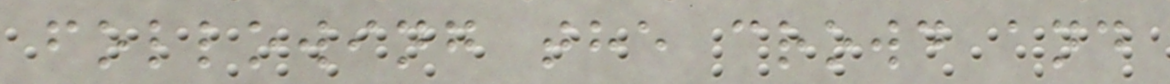following the crowd and
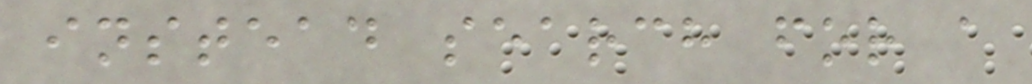instead search for a
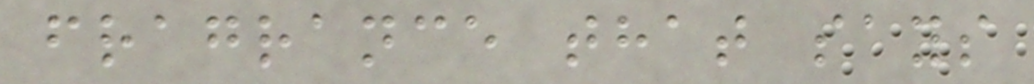fragrance that says
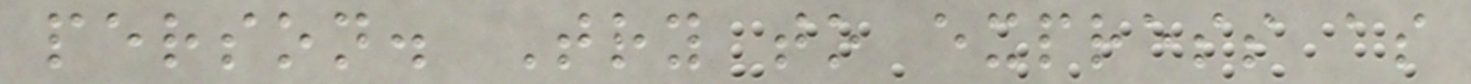person. Try to express as
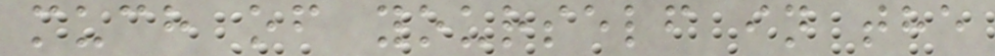much of yourself in the
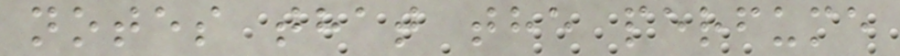notes that the perfume
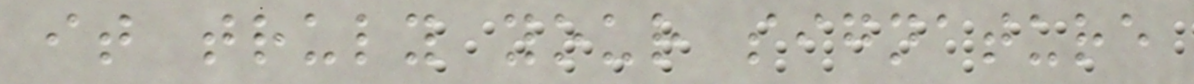it truly your signature
